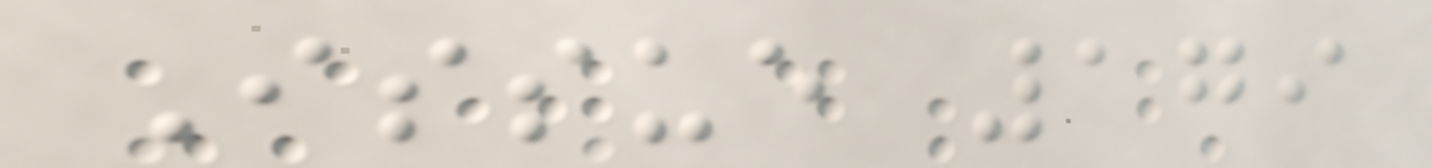Issue 179
